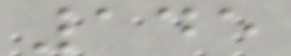145
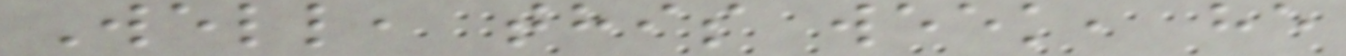Well, this week, he
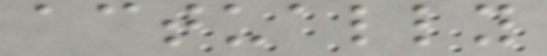actually
